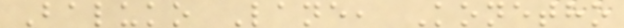Baluko Lane, Konetho
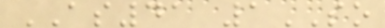AS41 1SO
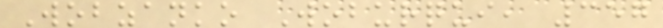Wobzanko Woburqui, 357
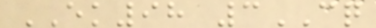EK98 3CQ
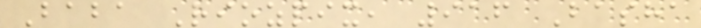Baba Riozpix, 916 Basha
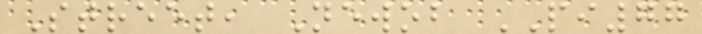Street, Newob PI77
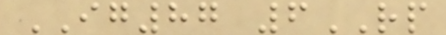IG87 6RP
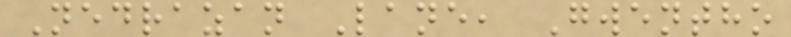Nedrazan Lane, Gwentho
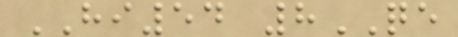HI54 8QE
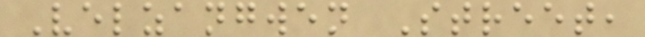Velzangwen Street,
